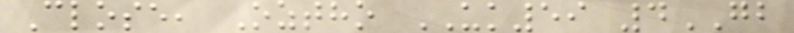Close, Oztho UK59 4GB
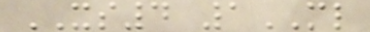XS4 1ML
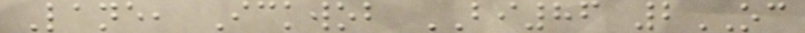Lane, Ickwob BI86 2OC
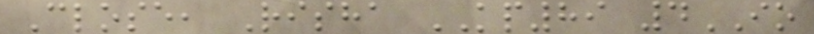Close, Risha KP89 4IO
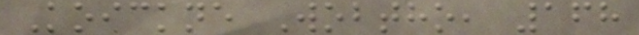Koickne Wobtho, 168
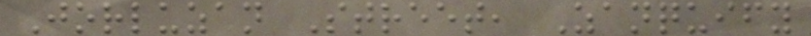Jorluzan Street, Zanquify
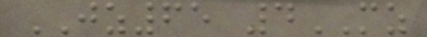JZ65 4MZ
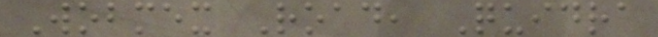Wobmex Road, Quidra
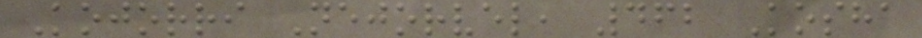Kojorri Nejorvel, 462 Kosha
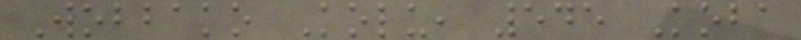Wobbako Kolu, 545 Koba
